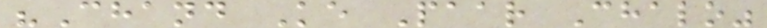"Chand Ke Paar Chalo"
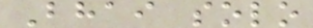Bhai solo
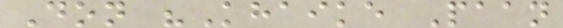Don "Khaike Paan
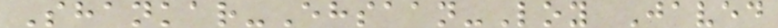Shankar-Ehsaan-Loy Javed
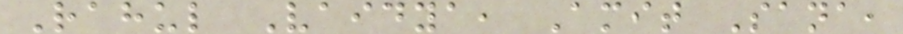Rahul Vaidya, Amit Sana,
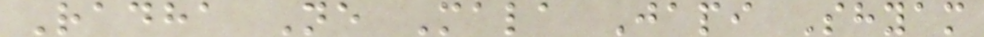Radha Ne Mala Japi Shyam
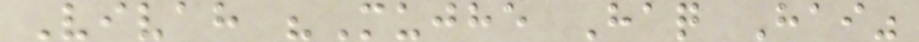Vivah "Mujhe Haq Hai"
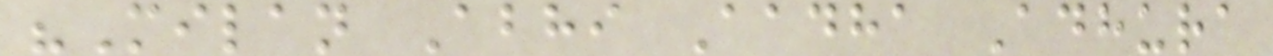"Milan Abhi Aadha Adhura
